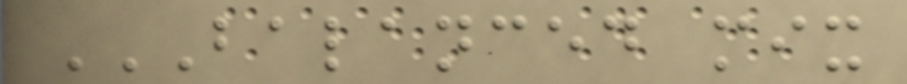BALANCED MIX
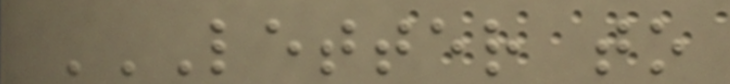LETTER TO
